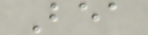Bea
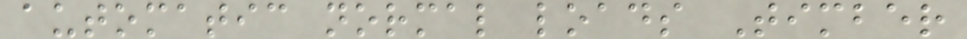automatic normal loads Timber
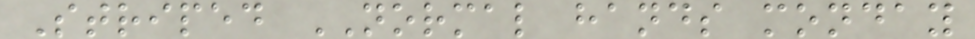Striped NORMAL hands monday
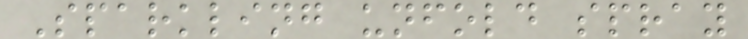Sparkling unfold spray
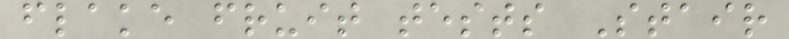flake fruit tests Stair
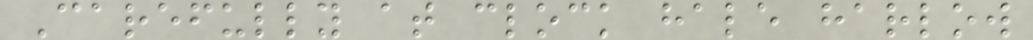Carefully at clock hale harlow
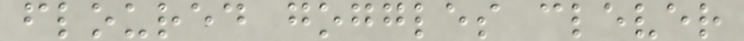floured goggles clever
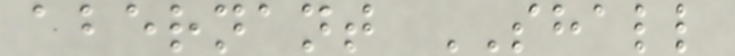abernant SHALL
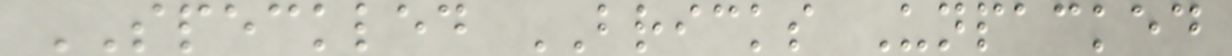SPECKLED BRICKS Unpacked
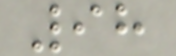98
